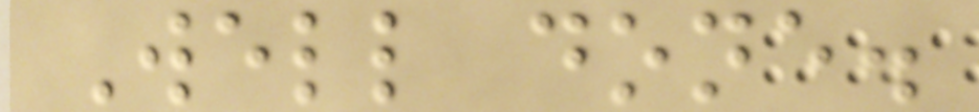Well done.
